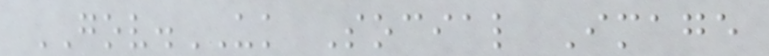GOV.UK Social Image
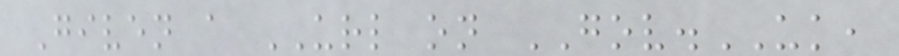Given a URL on GOV.UK,
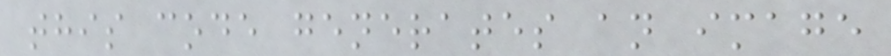this code generates an image
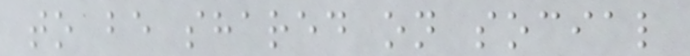to be shared on social
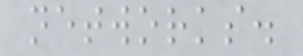networks.
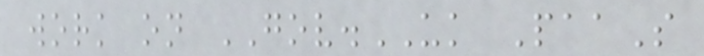work on GOV.UK PaaS
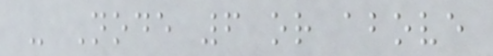- Node 6 or above
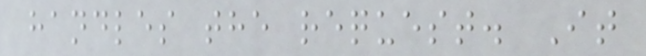handles the request. It
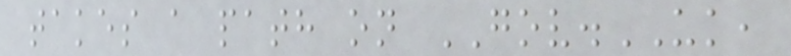takes a path on GOV.UK,
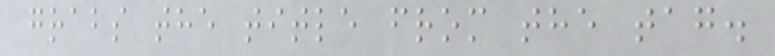grabs the title from the tag.
